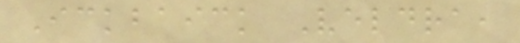Ickbaick Veldra,
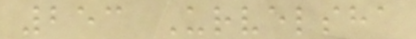253 Urvelsha
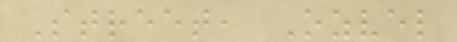Street, Ozvel
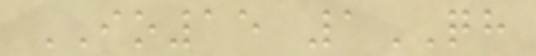IO15 1QH
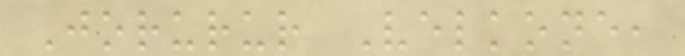Jorurur Velkone,
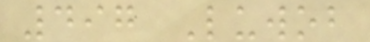497 Luwob
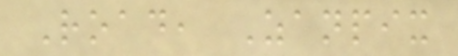Road, Zanpix
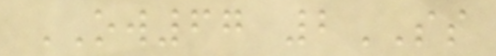OW67 2SS
